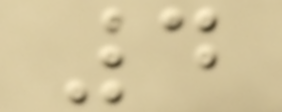4
